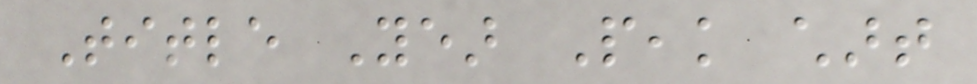Title Year Peak chart
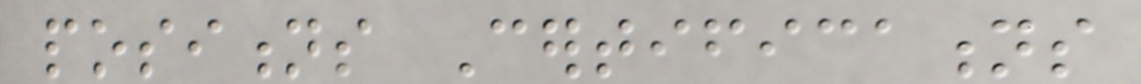positions Certifications
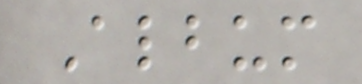Album
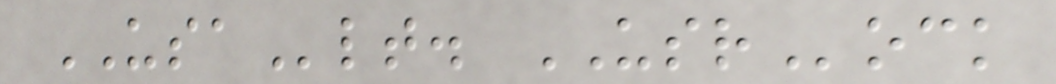USAlt. USRock
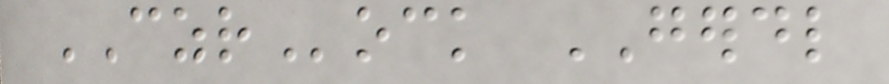CZRock GERDL
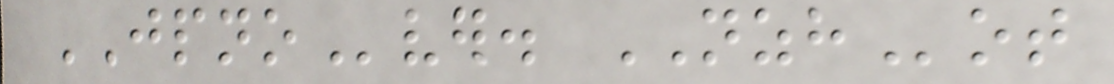JPNOver. NZHot
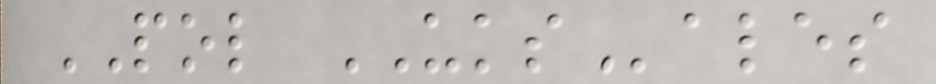POL UKSales
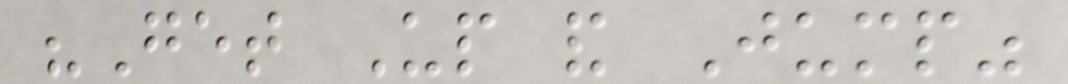"Get Up and Jump"
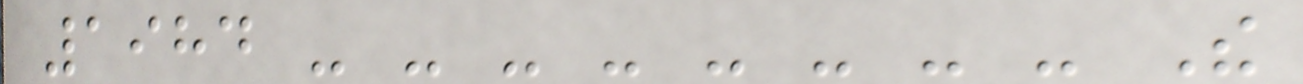1984 - - - - - - - - The
